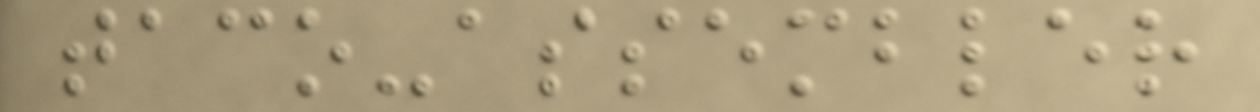taco-assembler
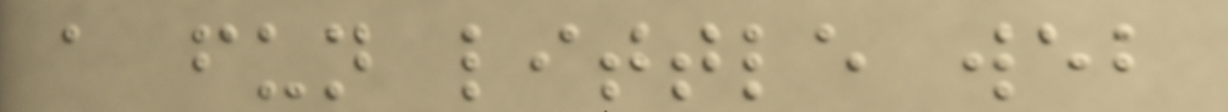a fun little web
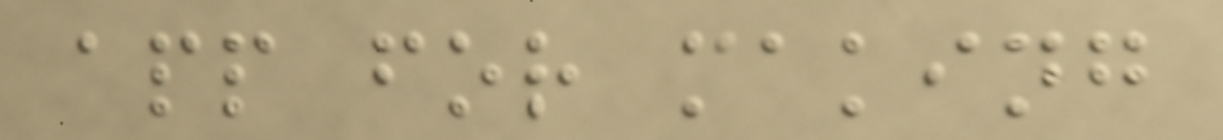app for making
